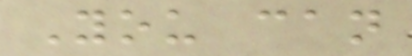You can
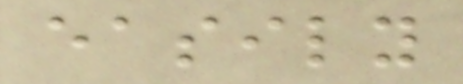easily
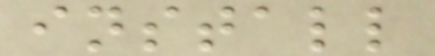install
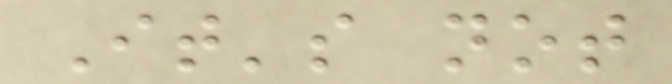It's not
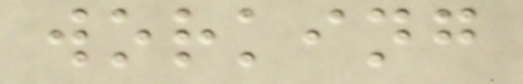working
